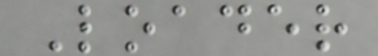Loader
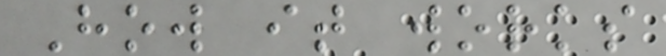How it works
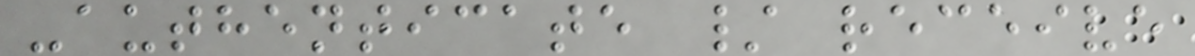-authenticate / receive
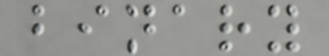binary
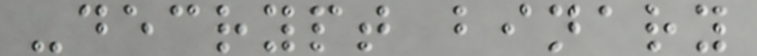-decrypt binary
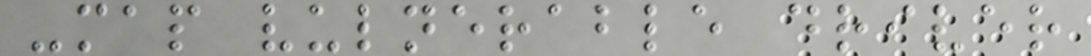-map vulnerable driver
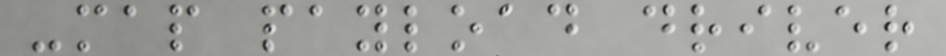-map payload driver
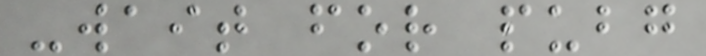-wait for pubg
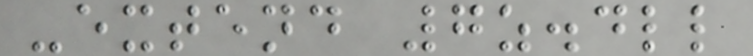-extend 7z.dll
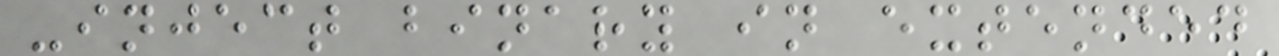-inject binary in extended
